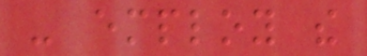- employ the
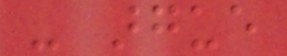- argue
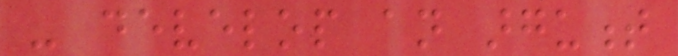- develop an argument
